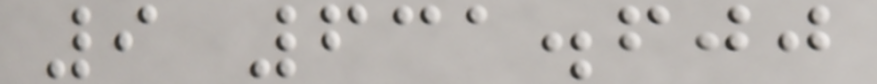9 631.600
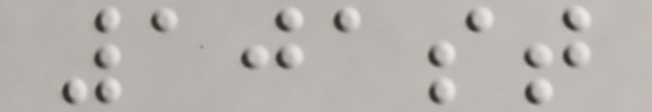101st
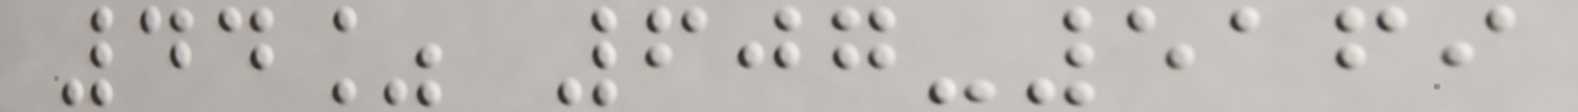44% 607-5169
